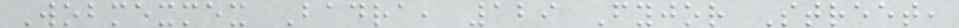Wobmexmex Badra, 129 Fyjor Street,
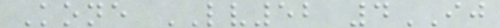Kone LV52 4IJ
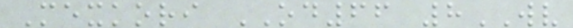Mexkori OD66 8WV
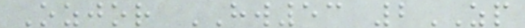Ozjor HW53 2ZP
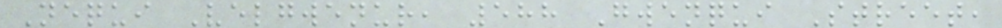Nequi Velgwenur, 588 Gwenqui Street,
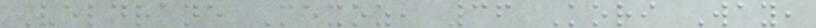Veldrane Mexoz, 36 Kori Way,
